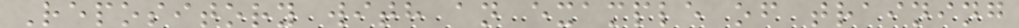Repository with an example of training
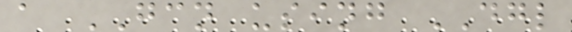a GCN using DGL
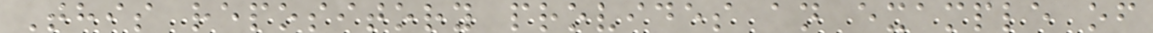This repository provides an example of
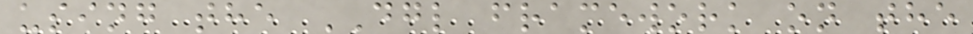using the DGL framework on the
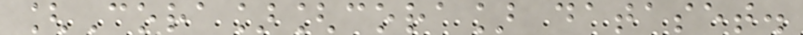[Cora][cora] dataset.
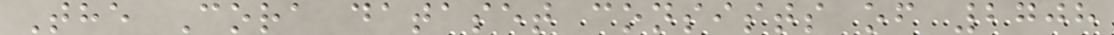The Cora dataset consists of 2708
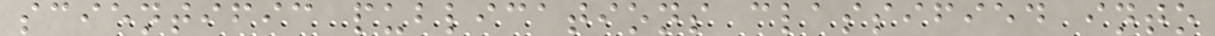scientific publications classified into
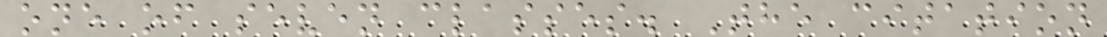one of seven classes. The citation
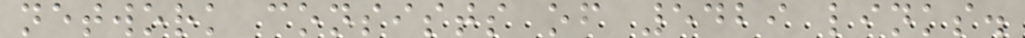network consists of 5429 links.
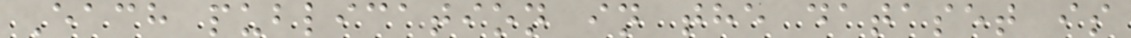Each publication in the dataset is
